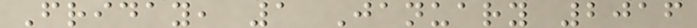Friday, 1 January 2016
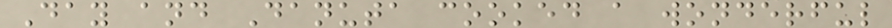Day and Danuta cooked a wonderful
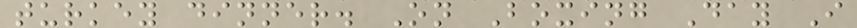turkey dinner. On Boxing Day I
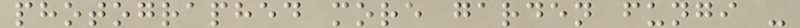photographed more garden fungi -
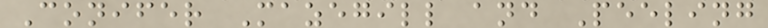Conifer Mazegill and Peeling
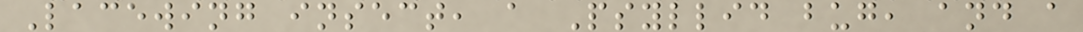Lacewing insect, a Psyllid bug, and a
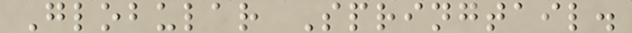Globular Springtail.
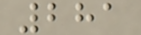281
